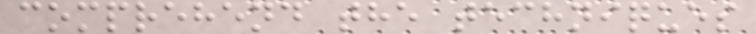comprehend the techniques
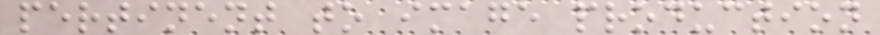pertinent to image production
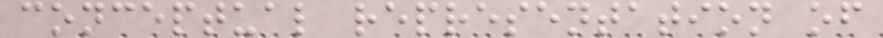conceptual representation of
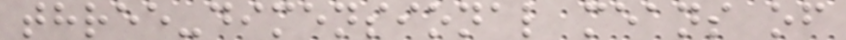three-dimensional means of
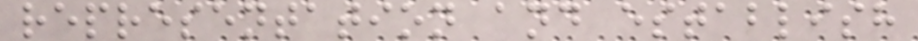representation and establish
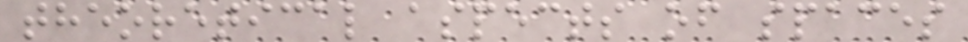theoretical aspects of spaces
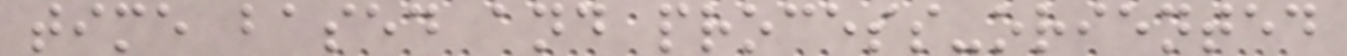time based and process-oriented
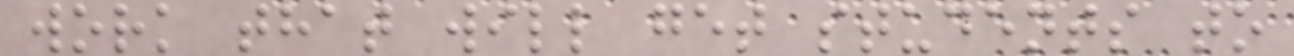work that will get students to
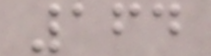164
